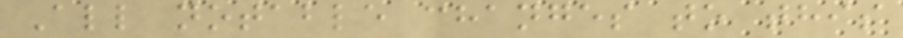All notable changes to this
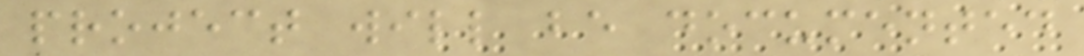project will be documented
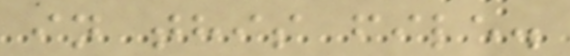in this file.
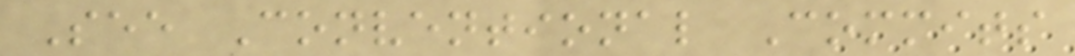See Conventional Commits
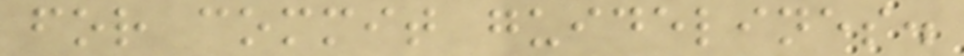for commit guidelines.
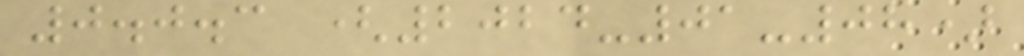0.0.3 (2024-01-08)
